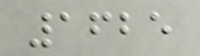1625
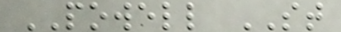POWELL ST
